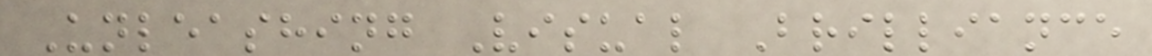Unleashing Visual Brilliance
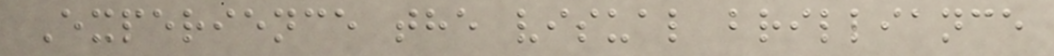Experience the visual brilliance
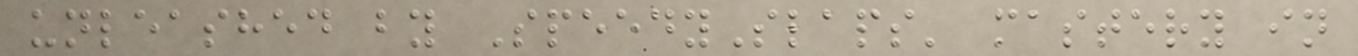unleashed by SpeedySlaps' mastery in
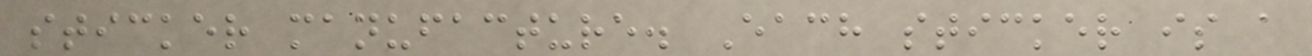sticker manufacture. Each sticker is a
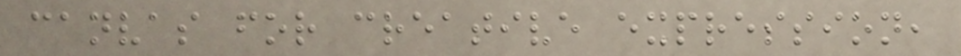canvas for creative expression,
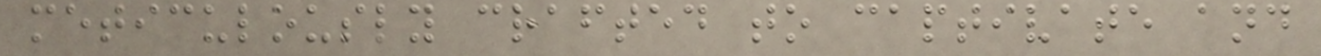meticulously crafted to captivate and
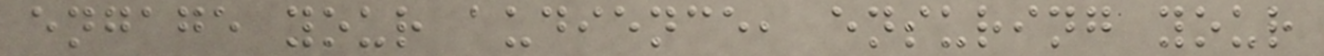engage your audience, ensuring your
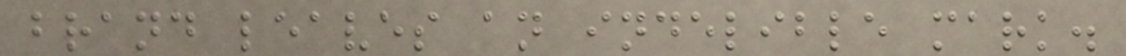brand leaves an indelible mark.
